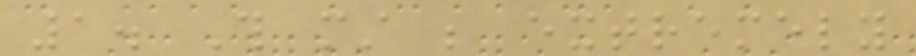1. This must be extremely
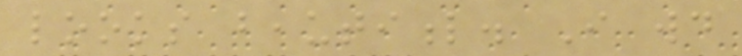looks beautiful. I would
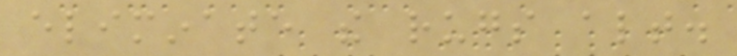eliminate the rugs altogether.
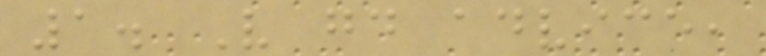1. Very good advice,
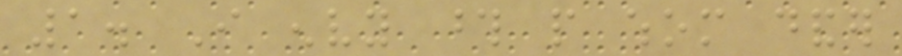1. I envy those people whom dander
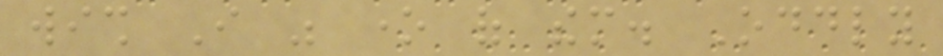wish I was one of them. Oddly
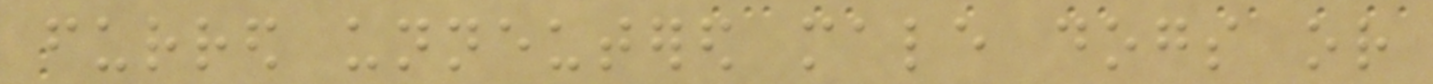furred unneutered male dogs or
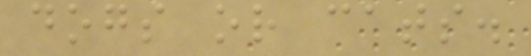dogs or cats.
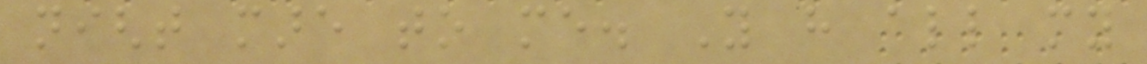night mare to me. You have all my
